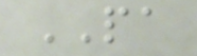PA
